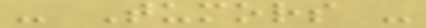- Tumors -
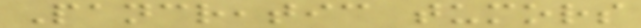Pancreatic tumors
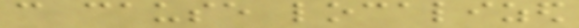can cause localized
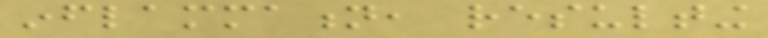inflammation, resulting
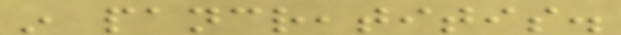in pancreatitis.
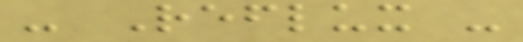- Reflux -
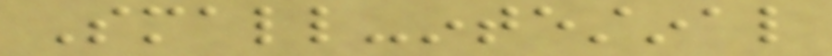Small-intestinal
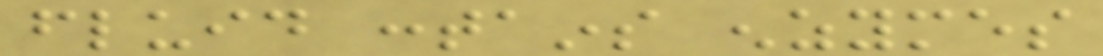fluid contains enzymes
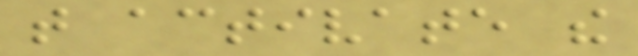that activate the
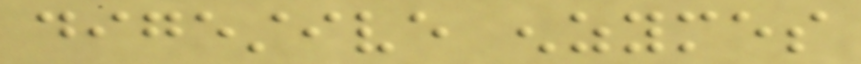digestive enzymes
